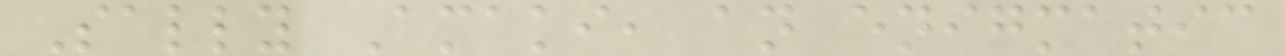Sally Amaki, an enigmatic
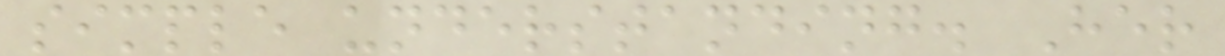simple understanding. Her
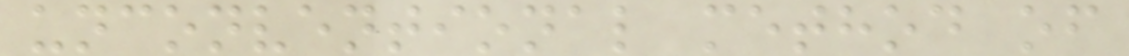unconventional method of
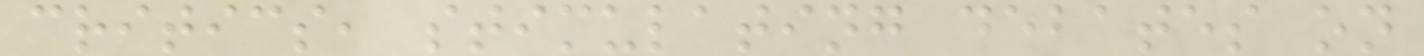critics, stimulating debates on
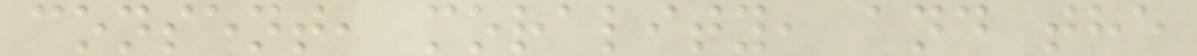consent, morality, and the
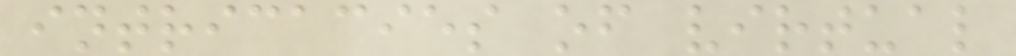intricacies of virtual
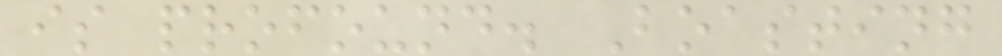is profound. Boasting
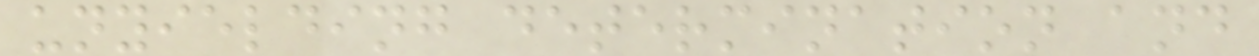unyielding determination and
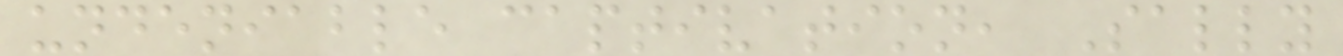undeniable captivation, Sally
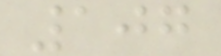107
